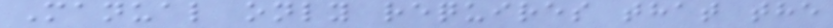Manual only requires that the
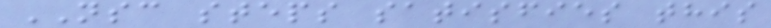NSC steps satisfies this
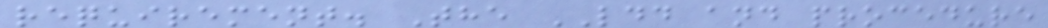requirement. The LDD and procedure
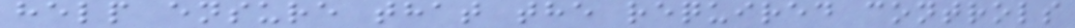help ensure that the required controls
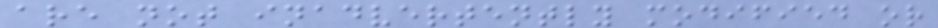are not inadvertently modified or
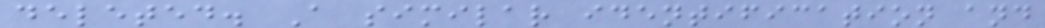deleted. A similar identification and
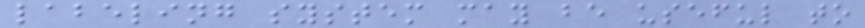labeling system may be useful to
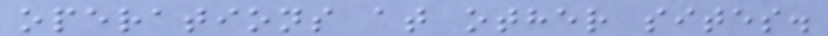operations at other sites.
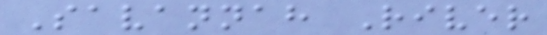Savannah River
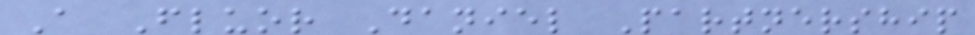A Fluor Daniel Partnership
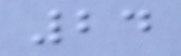24
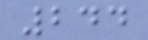244
